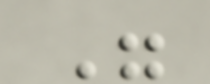"
